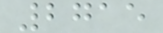2715
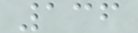136
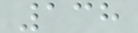138
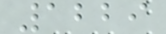1229
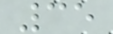35
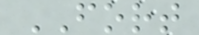FORT
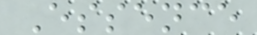Essence
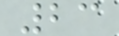23
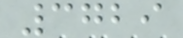3729
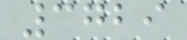3729
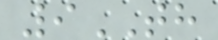9TH
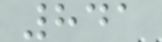841
